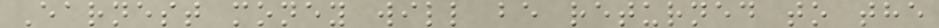Earnest money will be returned to the
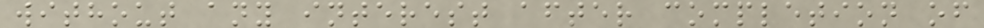without any interest after completion of
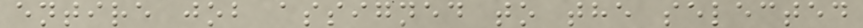entire job assigned to the selected
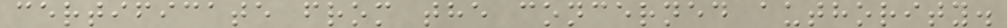certificate from the concerned authority.
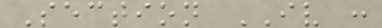Section IV :
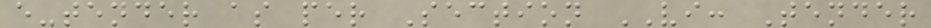e-tender as per Section VI: Tender
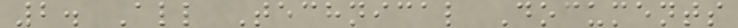2. All Technical Documents
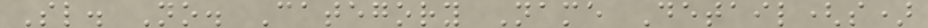Sl. No. Category Name Detail(s)
